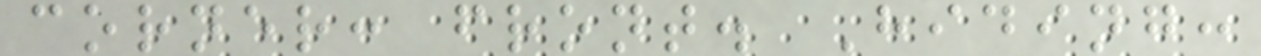corner: front. Hiding:
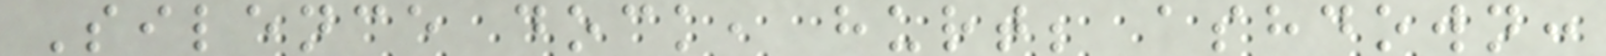Silence dock, hurt; ashdown:
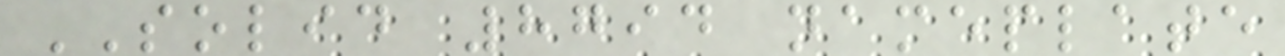SOLID 8794 nameplate
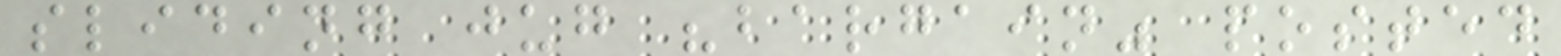sliding jug "bargain" posted
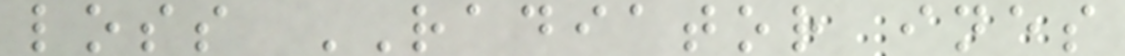loss RADIATOR ines
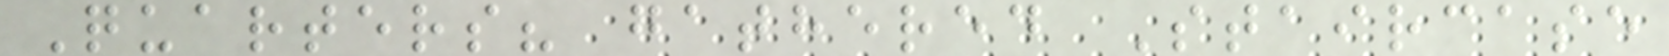Quarters? gathered Staircase
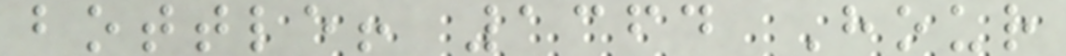bottle! 1364 Hour
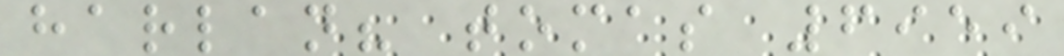harlan? tomas 6959
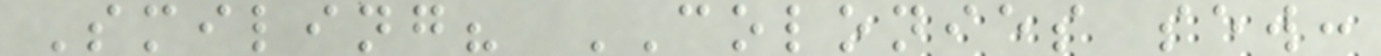Smiling? COLONIES sew:
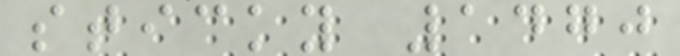sticky 1470
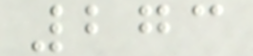273
